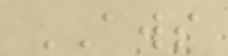AWS
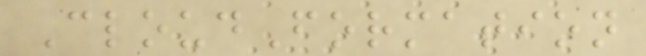CloudFormation
